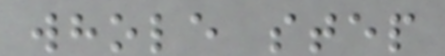whole step
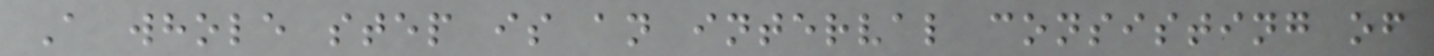A whole step is an interval consisting of
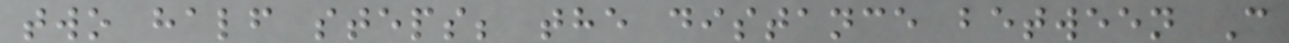two half steps; the distance between C
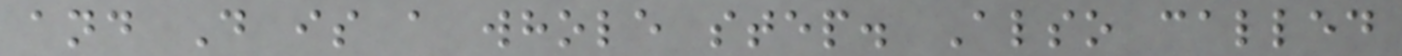and D is a whole step. Also called
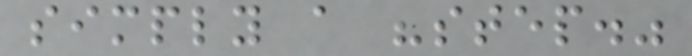simply a "step."
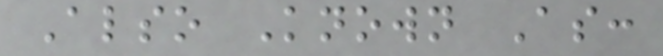Also Known As:
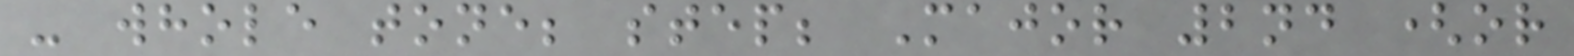- whole tone; step; Major 2nd (or
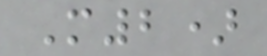M2)
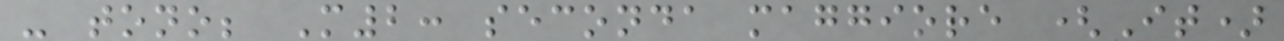- tono; M2: seconda maggiore (It)
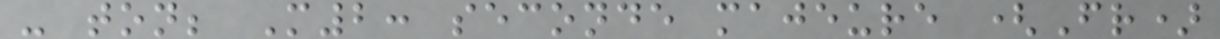- ton; M2: seconde majeure (Fr)
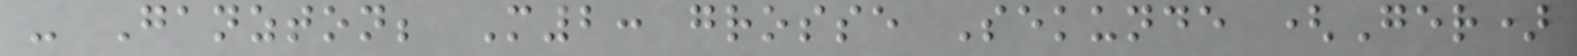- Ganzton; M2: grosse Sekunde (Ger)
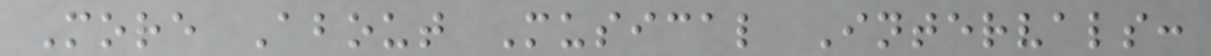More About Musical Intervals:
